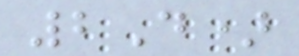2D)
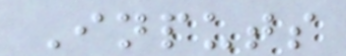Inputs
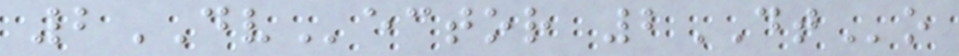2DVector 2DTo
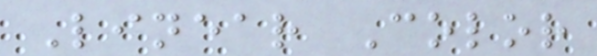Linear Color
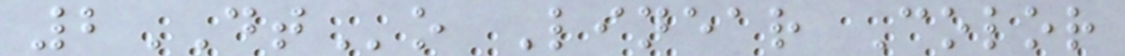2DTo Linear Color
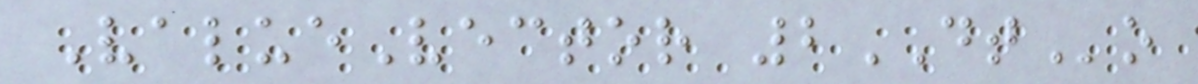ValueVector 2DTo
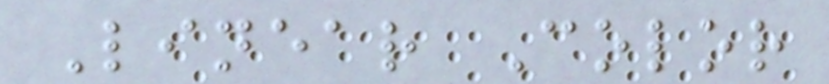Linear Color
